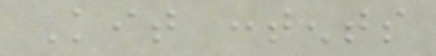Kit contents
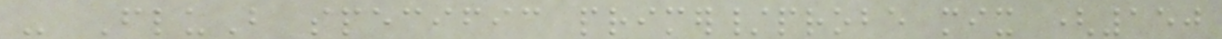- FluB specific primer/probe mix (150
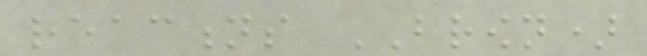reactions BROWN)
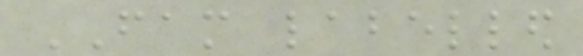FAM labelled
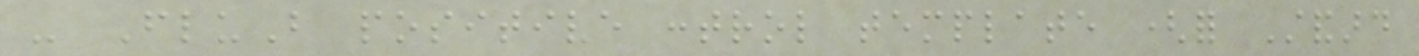- FluB positive control template (for Standard
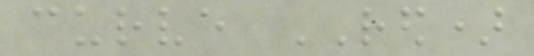curve RED)
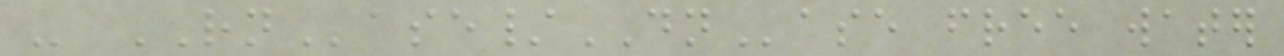- RNase/DNase free water
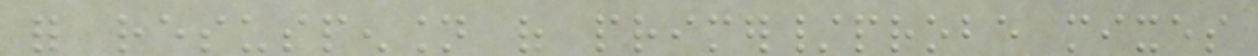for resuspension of primer/probe mixes
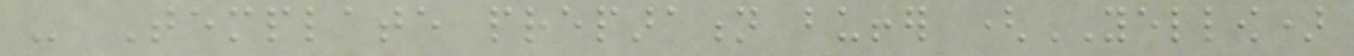- Template preparation buffer (YELLOW)
